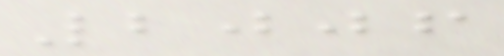2006
